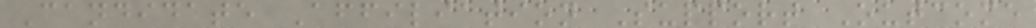Candidate Affiliation Support Outcome
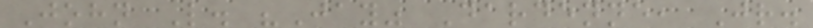John L. "Jay" Dardenne, Jr.
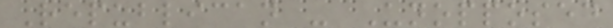Republican - Unopposed
